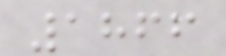1866
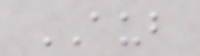AUB
